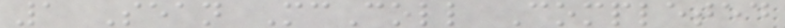1 Sean McColl Completed
